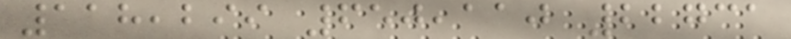118,299 650,110 22731
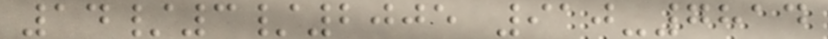14/3/2005 910-7814
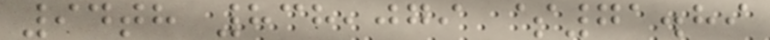94th 838,079 $71.89
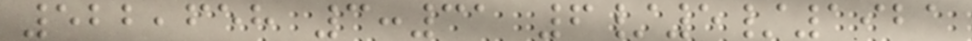522,658 3:31 6/5/1921
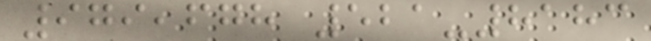979,678 521-8183
